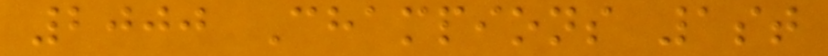2000 Champions 1st
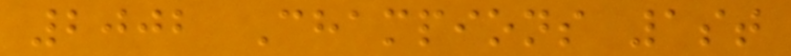2002 Champions 1st
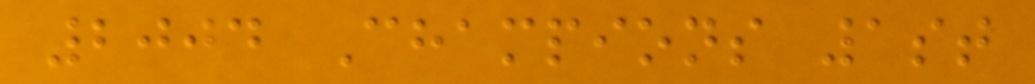2004 Champions 1st
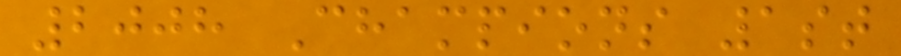2008 Champions 1st
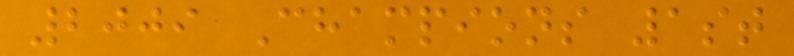2009 Champions 1st
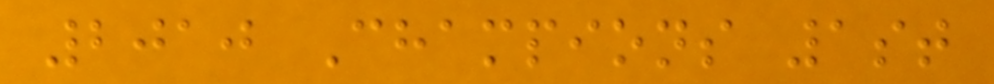2010 Champions 1st
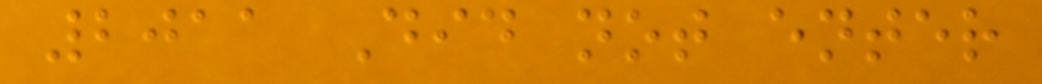2011 Did not enter
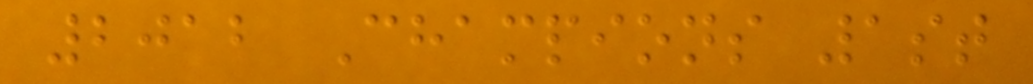2012 Champions 1st
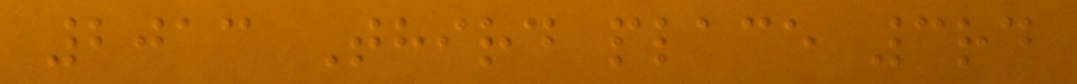2013 Third place 3rd
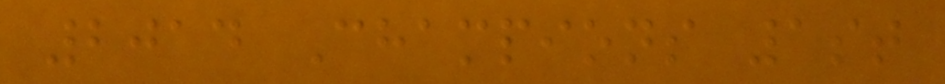2014 Champions 1st
